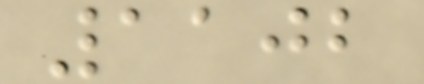1102
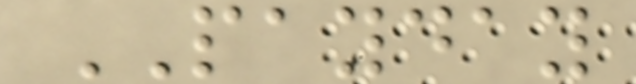PAYDAY
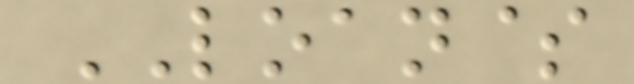LOAN$
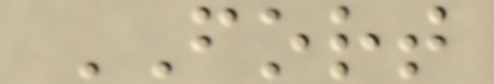FORT
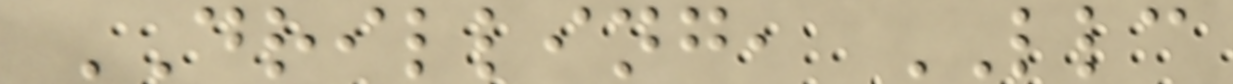DRILLING, LLC
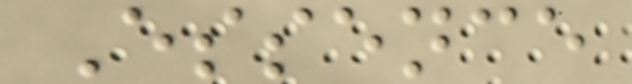Essence
